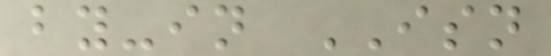by-in ISN
